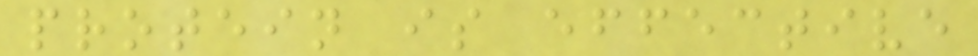protein is effective
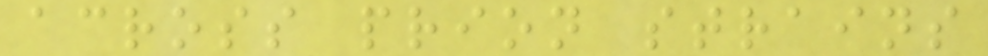across prion strains
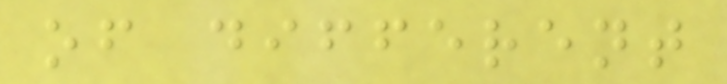of different
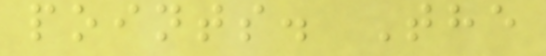points. The
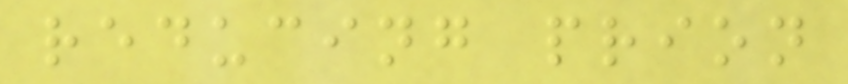reducing prion
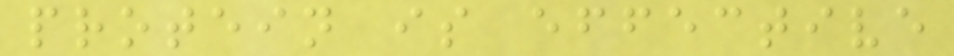protein is effective
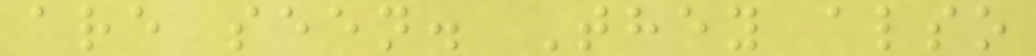are seen. They also
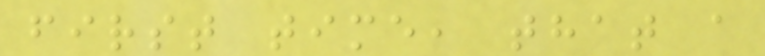first time, that a
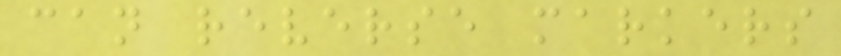can reverse markers
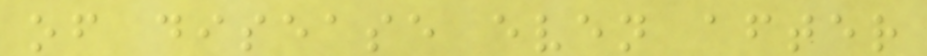of disease even after
